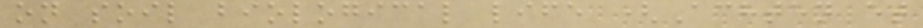on soil biological life (Achten et
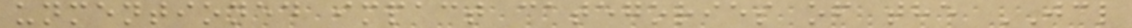unmentioned impact categories of the JCL
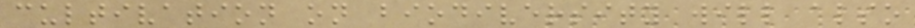cultivation on biodiversity will also
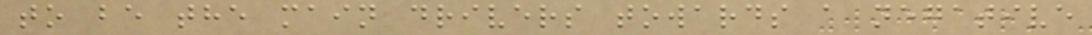to be the main drivers towards a negative
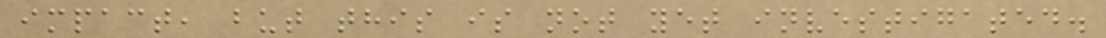impact, but this is not yet investigated.
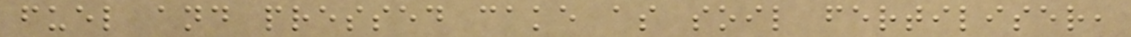fuel and pressed cake as soil fertiliser,
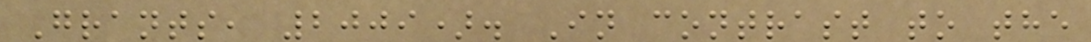Grants, 2009). In contrast to the
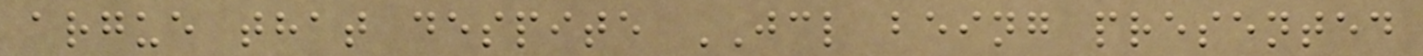argue that despite JCL being presented
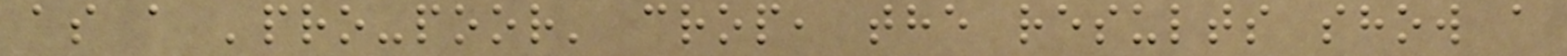as a 'pro-poor' crop, the results show a
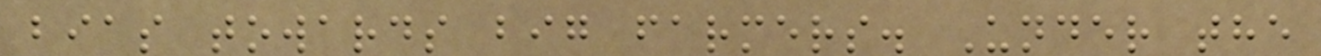bias towards big farmers. Under the
